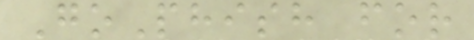GoPhish for
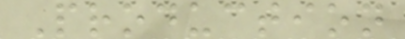Production
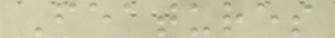Features
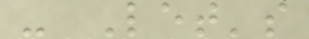- Let's
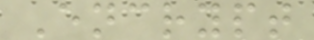Encrypt
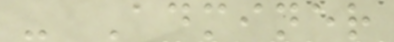- Adminer
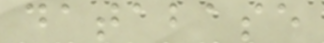database
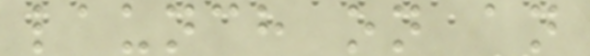launch on an
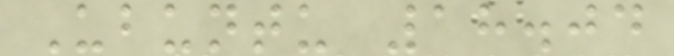Ubuntu 18.04
